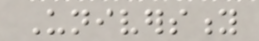University
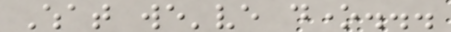What we've done...
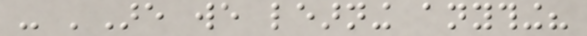- 'Are we learning anything?
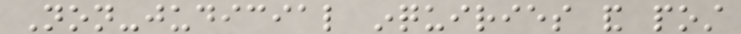Non-judicial inquiries and post
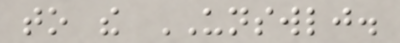to the UNSWLJ.
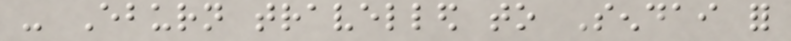- Eburn travelled to Sendai for
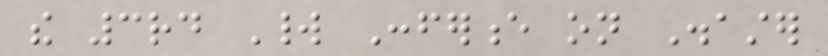the 3rd World Conference on Disaster
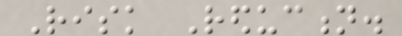Risk Reduction.
